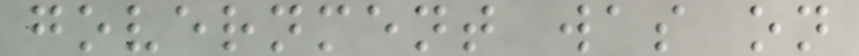government was on
